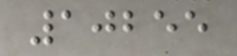10255
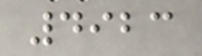4923
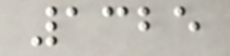1325
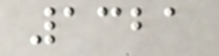1321
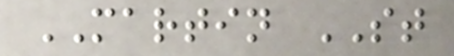MARTIN ST
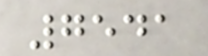7541
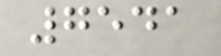7541
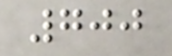700
